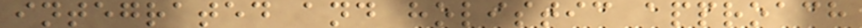integrated and holistic approach
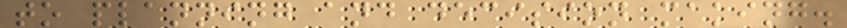to planning and decision making.
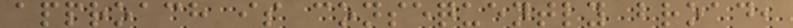approach is consequently broad,
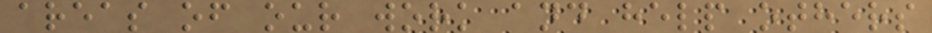areas of our work and help others
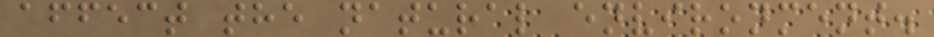affect the natural environment.
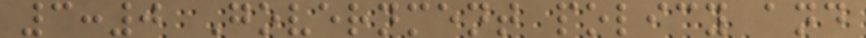3:0 Government policy and
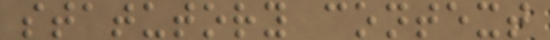statutory context
